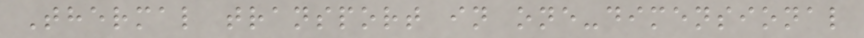Thermal transport in one-dimensional
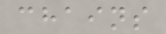chains
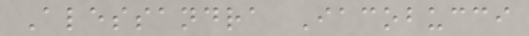Alessandra Iacobucci
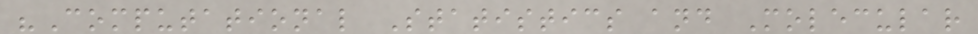"Computational Statistics and Molecular
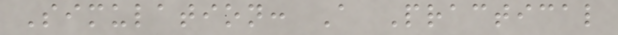Simulation: A Practical
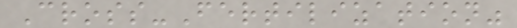Cross-Fertilization"
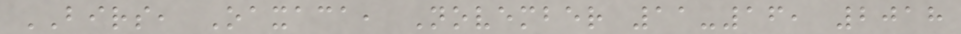BIRS, Oaxaca, November 11-16, 2018
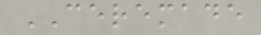CEREMADE
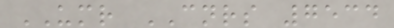UMR CNRS 7534
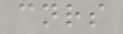cnrs
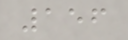156
